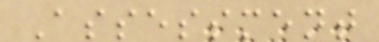Assessment
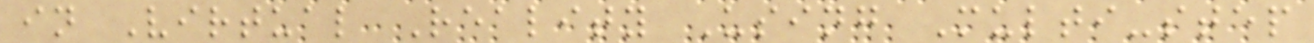in Virtual Reality Using Multi-step
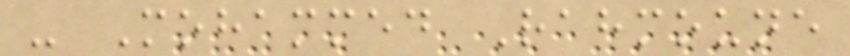- Mohammed Rahmoune
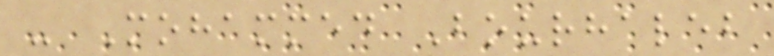- Mohammed Bourhaleb
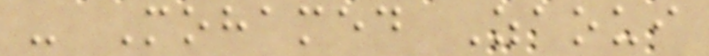- Mohamed Zaoui
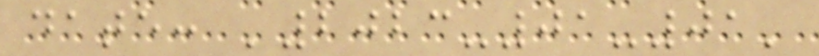date: '2023-01-01'
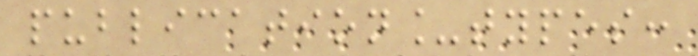publication_types:
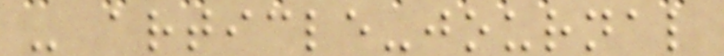- article-journal
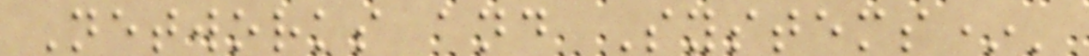Networks and Systems*'
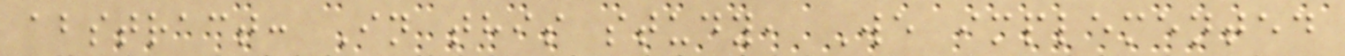abstract: In this study, We implemented
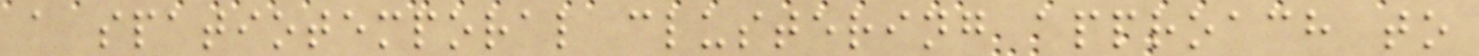a spatiotemporal clustering approach to
